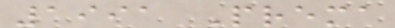1991 Prema
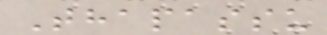Thapassu
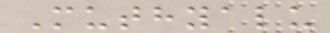Muthyalu
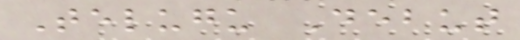Telugu Debut
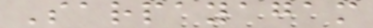Sarpayagam
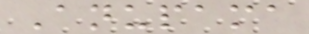Anupama
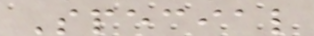Special
